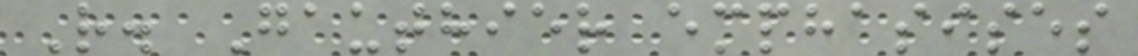R. Gauthier emphasises
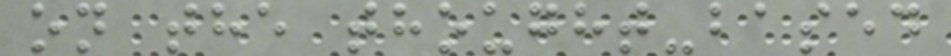on the thought-based
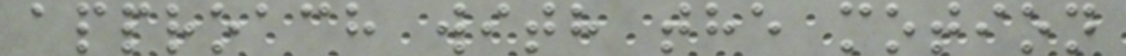approach with the motion
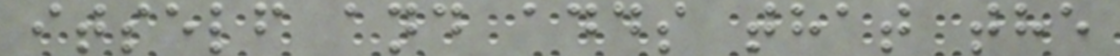itself and adds that the
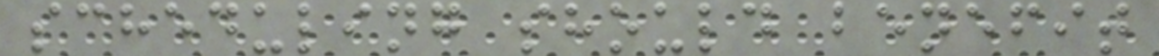scheduling should benefit
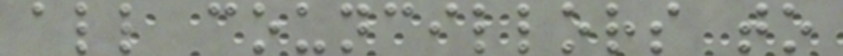all councillors to
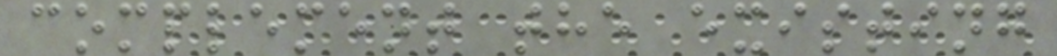complement the existing
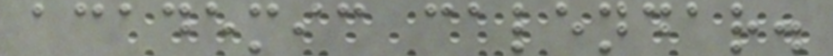academic calendar.
